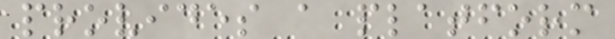provides a platform
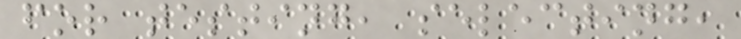for testing, selecting,
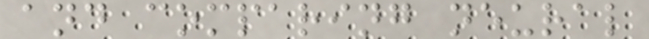and comparing neural
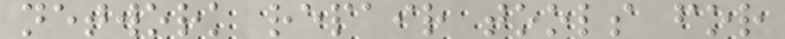network repair tools for
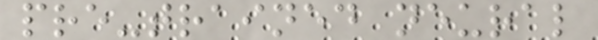pre-trained neural
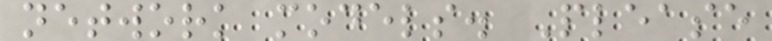network models. Please
